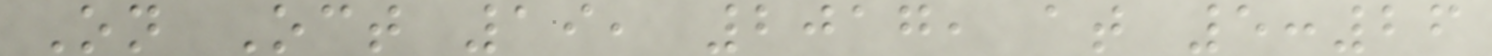On Oct 19, 2017, at 5:26
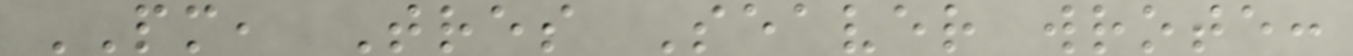PM, Tres Seaver wrote:
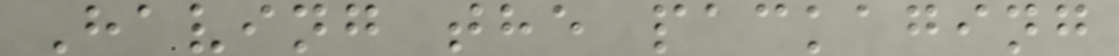Having the packaging
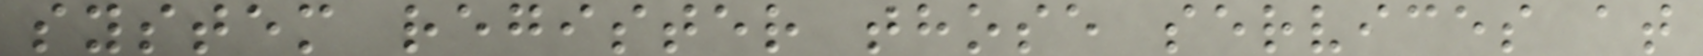system register those services at
